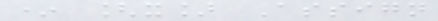* [x] Assign
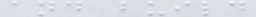and build
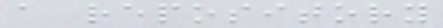a repository
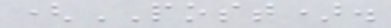(POST).
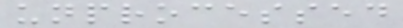unprocessed
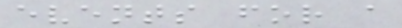events for a
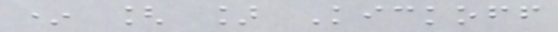* [ ] Kickoff
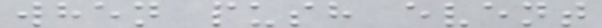when push event
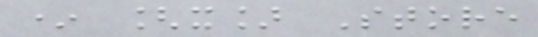* [x] Store
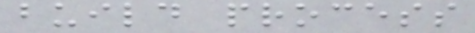build process
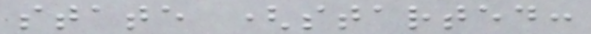state (started:
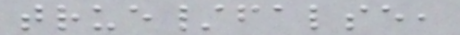true/false,
